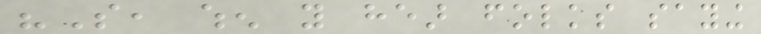"So, when you hear folks saying
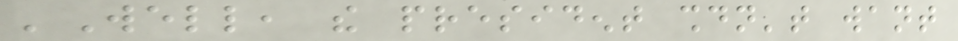'Well, the president shouldn't want
